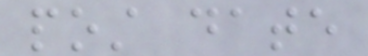post date
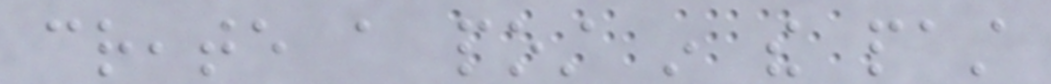create a post in the past
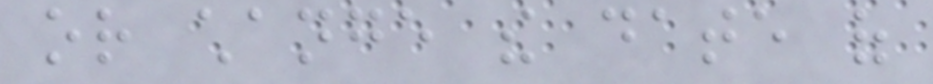or change the date of
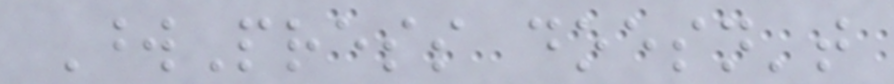WordPress doesn't
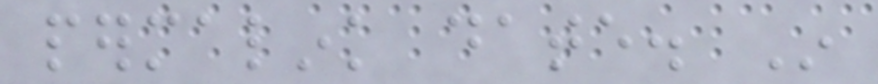permalink date. In
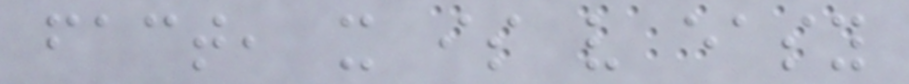fact, it is very easy
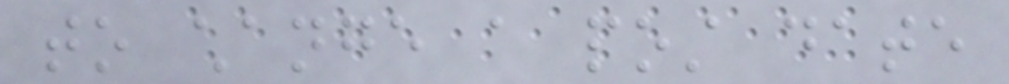to change a post date
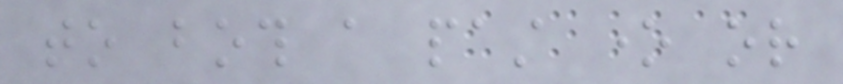to both a past one or
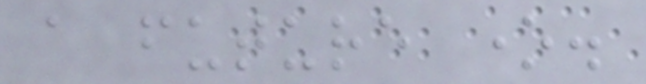a future one.
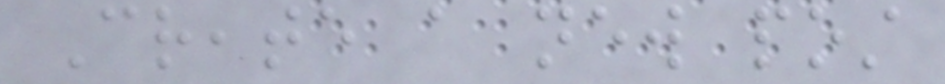Create a new post
